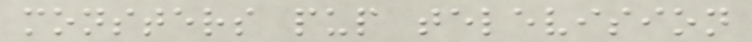monsters pup television
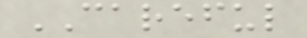CAREFUL
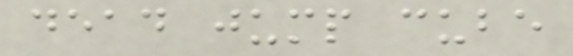dead jump cube
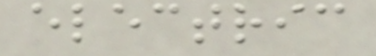electric
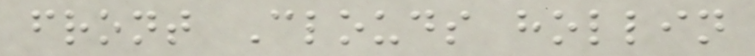front Clouds hollin
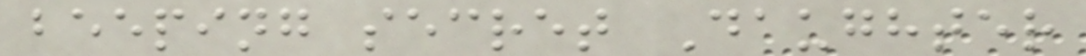beeping secret Daughter
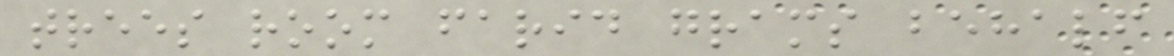trees room farid grams behalf
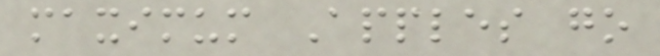maximum Apples go
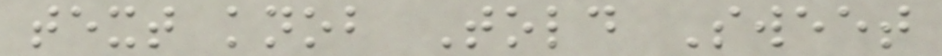text knob Told Sweet
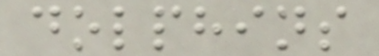dolphins
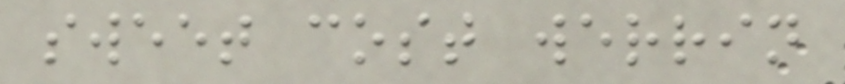sweet cost werrin
